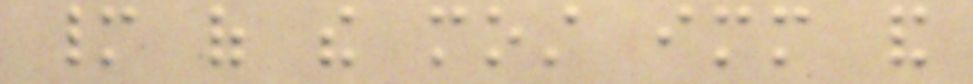many of the most immediate and
